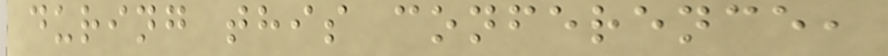during this conference,
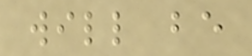will be
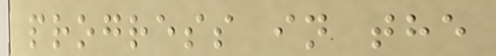progress in the
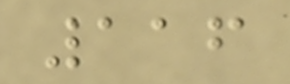116
